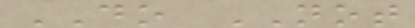DO NOT
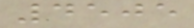4505
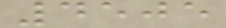4505
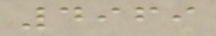4969
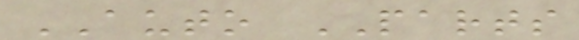AUTO PARTS
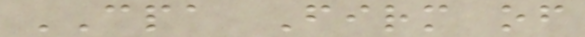CPA Firm of
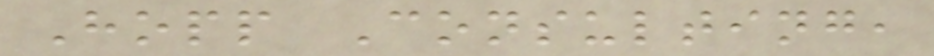Hopp Consulting,
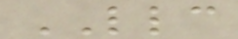LLC
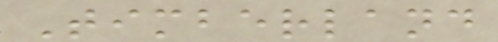Timberland
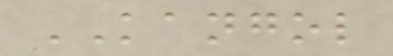KANGOL
